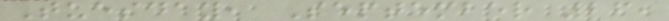Tuesday, September 26,
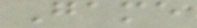Game
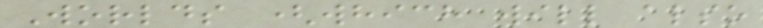Worlds (which will also
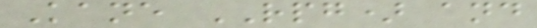Kane RPG) and
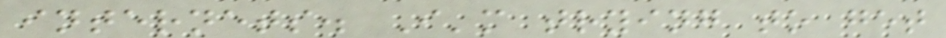internets. I'm trying to get
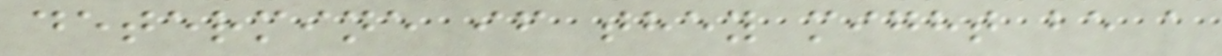determine if they might be a
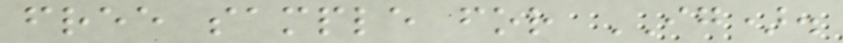free sample for IG).
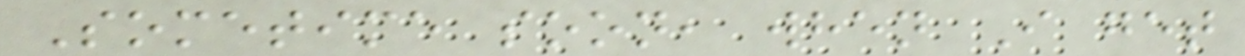Sometime soon, when I get
